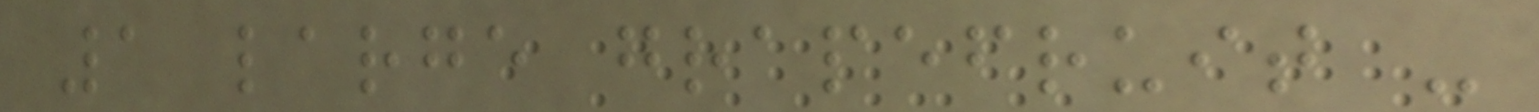1 large grapefruit -
